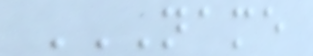NAME
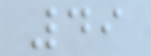49
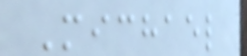Michael
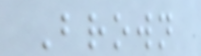Brown
